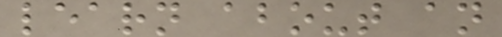learn about an
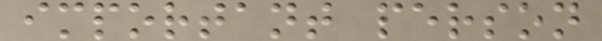important person
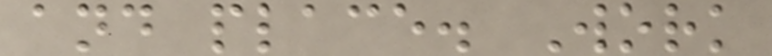and place. Work
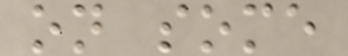on some
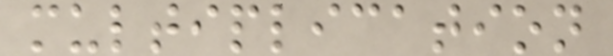multiplication
